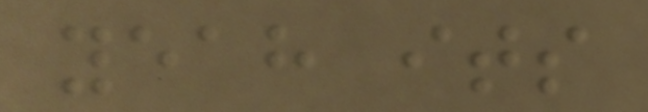yeah its
